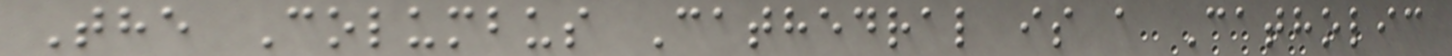The Columbus Cathedral is a Catholic
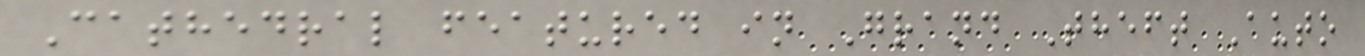Cathedral featured in Grand Theft Auto
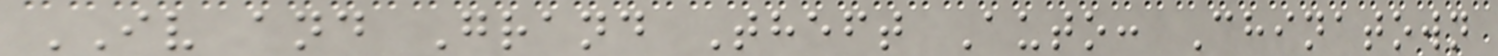IV and Grand Theft Auto: Chinatown
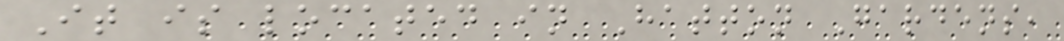It is located in Hatton Gardens,
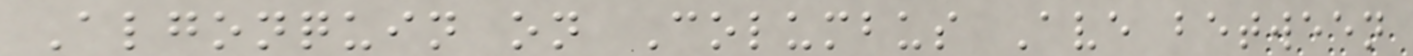Algonquin on Columbus Ave between
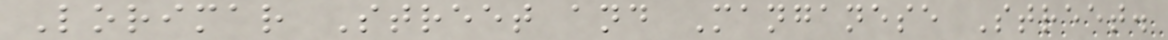Lorimar Street and Manganese Street.
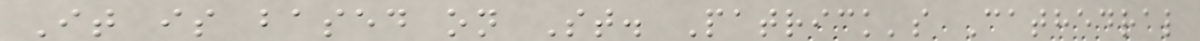It is based on St. Patrick's Cathedral
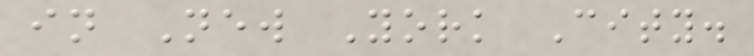in New York City.
